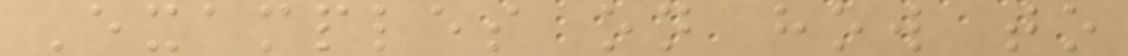Examples on how to
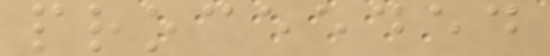proceeded
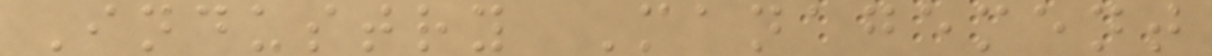Industry Management
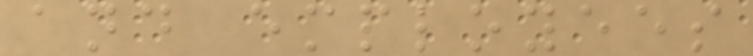and employees
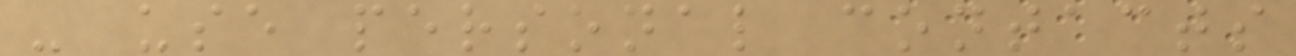- use personal contacts
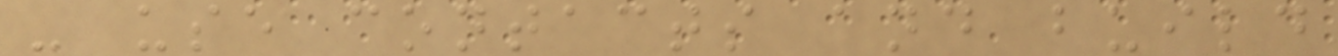- use contacts and build
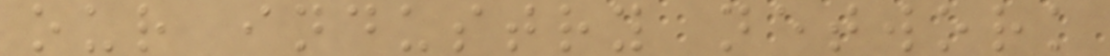our industry network
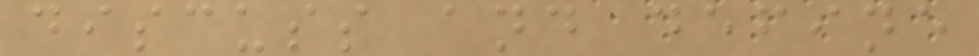discuss and define
